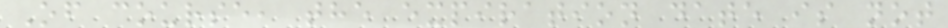Of course, the expiration date is not
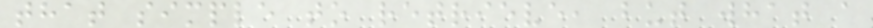that simple to retrieve, but what a
